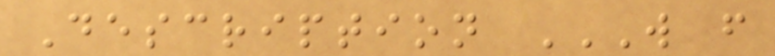Description W F
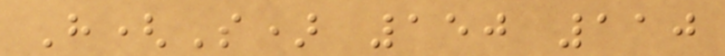H(S) 150 110
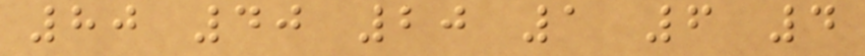80 40 20 1 6 4
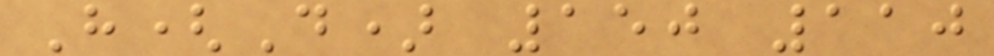H(D) 150 110
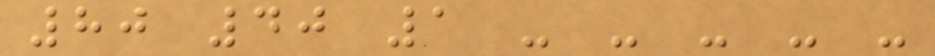80 40 1 - - - - -
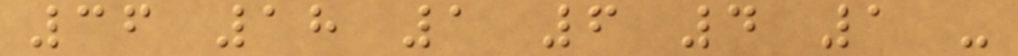36 18 1 6 4 1 -
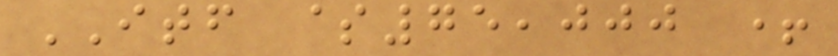ITF $75,000 +
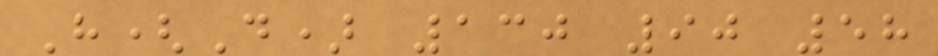H(D) 130 90 58
